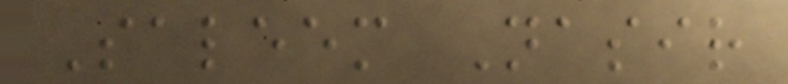Saleem Nasir
